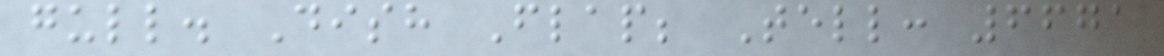gull. Dish Flap; Tell: 6671
